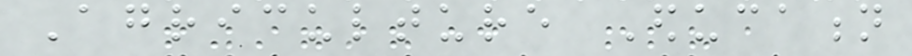Agriculture Education
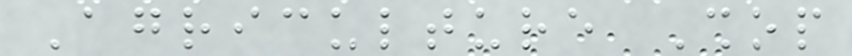Agriculture Shop
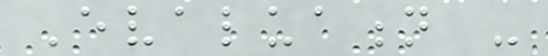Evaluation -
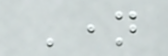Name
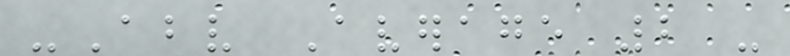-Above Average 2 -
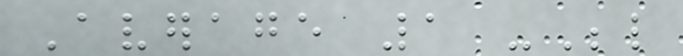Average 1 -Below
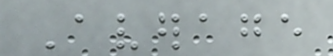Average
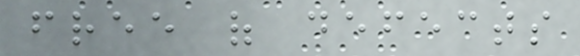free of defects
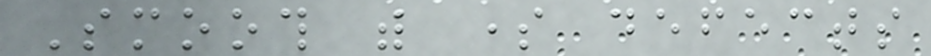Smooth with some defects
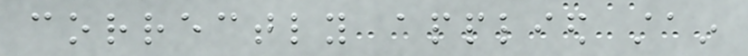correctly applied stain
